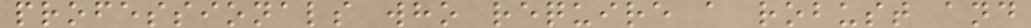professionals who require a robust and
